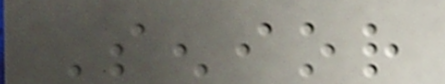Senior
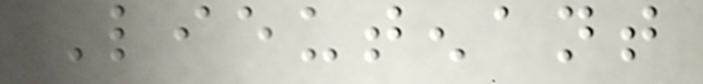Lieutenant
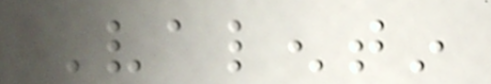Valentin
